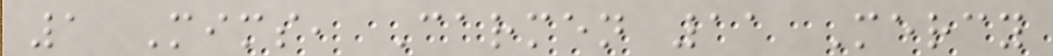1 Mims, Carmen 11 Mercy
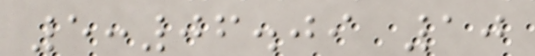5:06.09 10
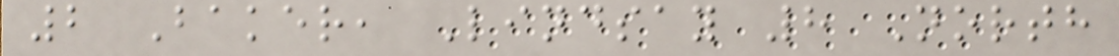2 Baker, Lindsay 8 North
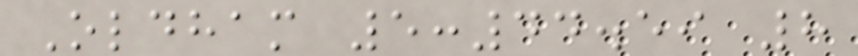Oldham 5:44.59 8
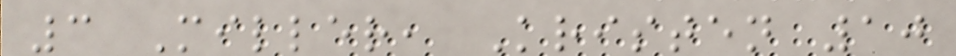3 Miller, Kristen 10
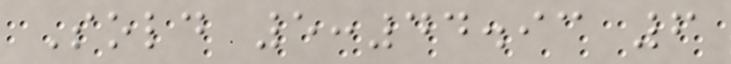Sold 5:44.93 6
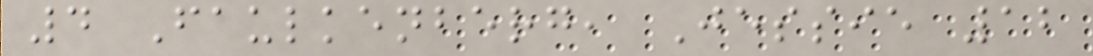4 Faulkenberg, Jessie 12
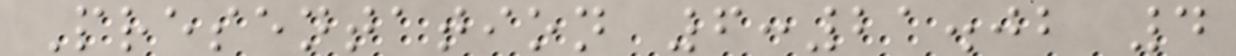Presentation 6:21.02 4
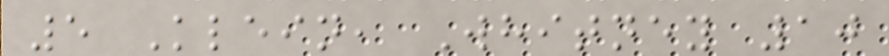5 Klein, Whitney 10
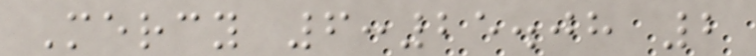Mercy 6:25.08 2
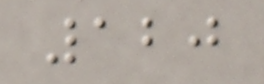120
